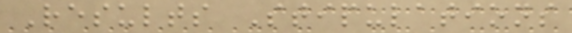Results Stipulations
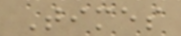Times
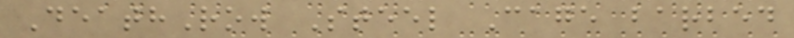DeathRow Steel Cage barbed
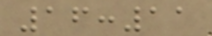16:11
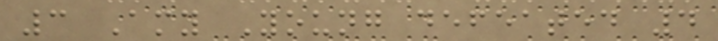3 Amy Young defeated 4
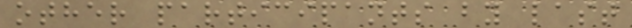other participants by last
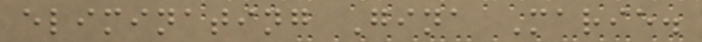eliminating Gina Marie.
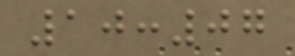10:07
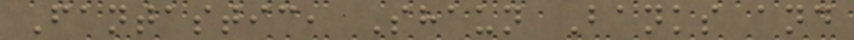Fantastic, Shaun Banks and
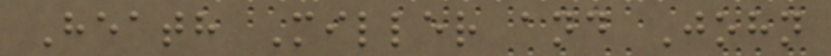Heath Miller and John
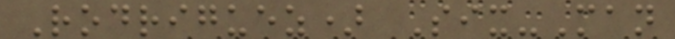Rodriguez) Six-Man
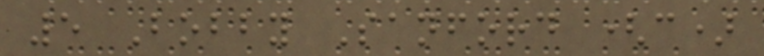5 Bobby Sanford (c)
